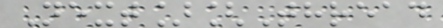Next][Thread
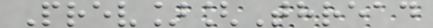Prev][Thread
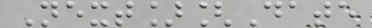Next][Date
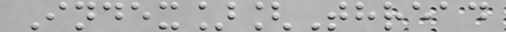Index][Thread
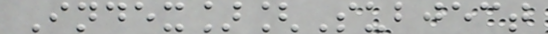Index][Subject
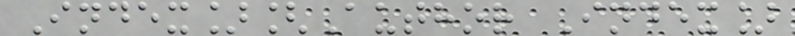Index][Author Index]
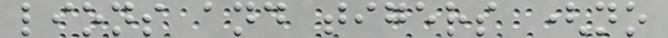lions and tigers (no
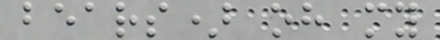bears) oh my
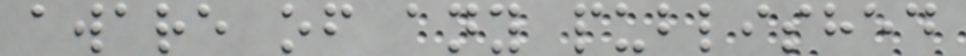aware of any published
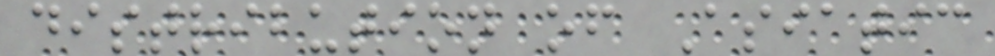distribution of Asiatic
